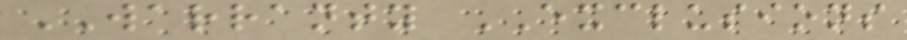WARRANTY EXCLUSIONS
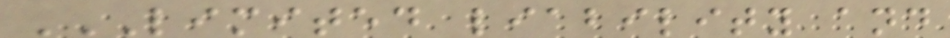LIMITED LIABILITY AND
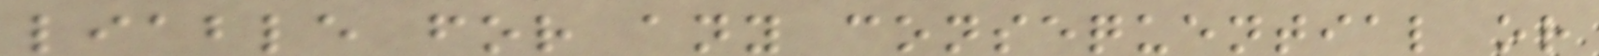liable for any consequential or
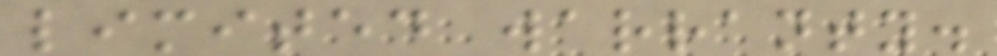limited warranty.
